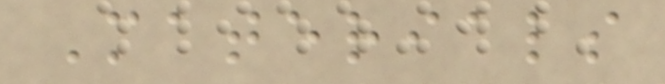Materials
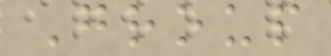Group
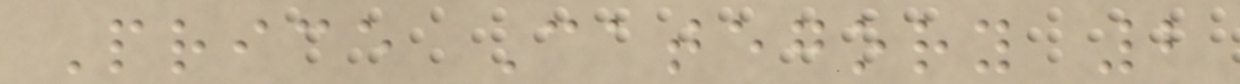Price Category 2
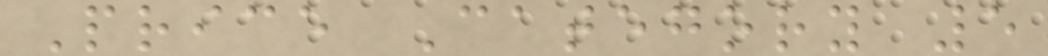Price Category 5
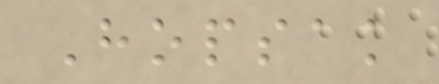Hopsak
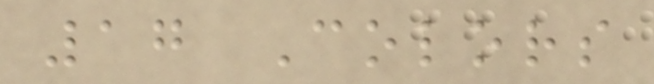17 Colors
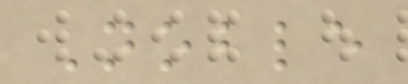Noble
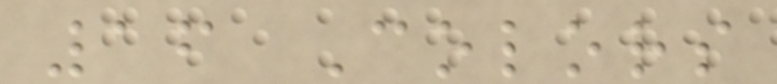16 Colors
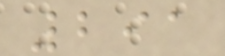291
